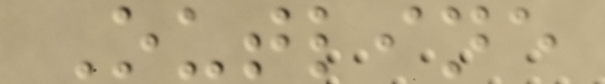Outline
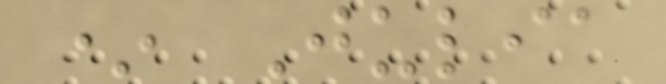* Julia
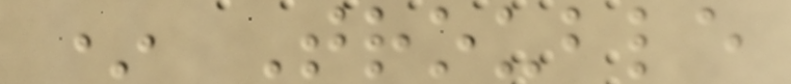* Trouble
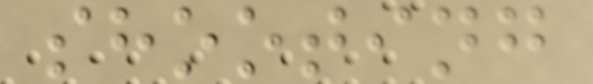shooting
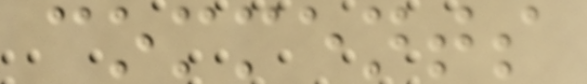comments
